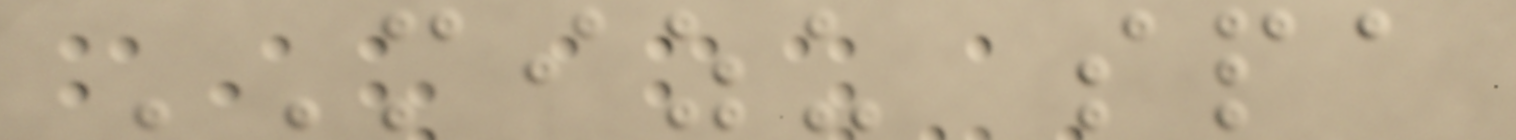MIZU spa
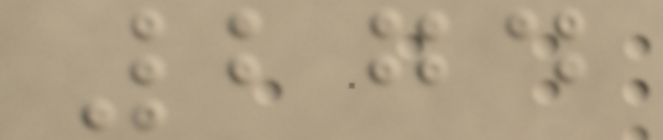274
